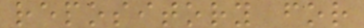repository for
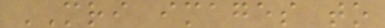MRI images to
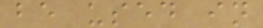be used in
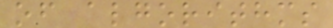of algorithms
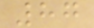87
